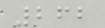262
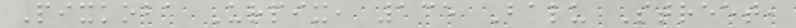Pixkoba Urpix, 135 Balu Street,
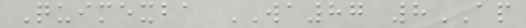Quimexba WA87 8AP
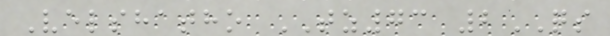Velshatho TZ73 2QS
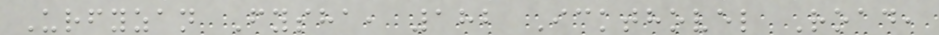Urfyzan Fysha, 182 Ickthovel Road,
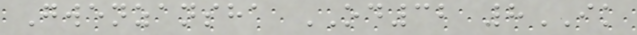Gwenzansha OD32 8IK
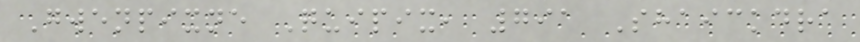Gwenpixne Quipix, 791 Shaickdra
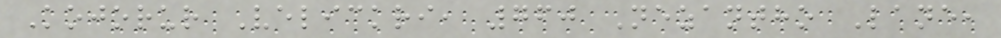Kojorur Velickri, 760 Nezantho Lane,
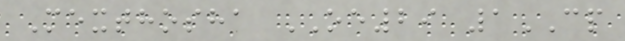Mexthosha OE29 1CP
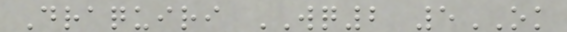Draquiri WQ2 5OK
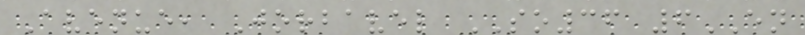Avenue, Jorbavel SO36 6EN
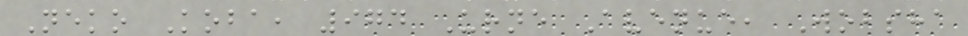Neko Koba, 974 Urne Avenue, Wobsha
